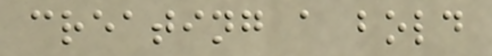creating a bold
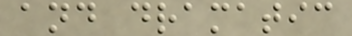and dramatic
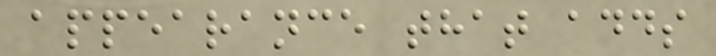appearance that adds
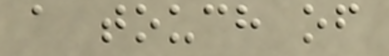a touch of
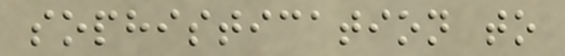sophistication to
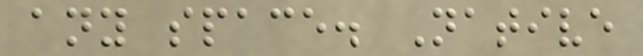any space. Native
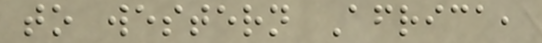to western Africa,
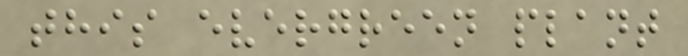this evergreen plant
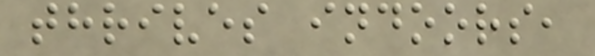thrives indoors,
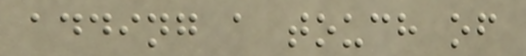adding a touch of
